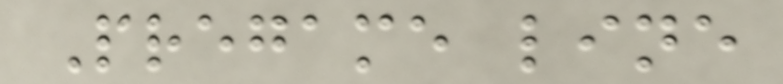Pregame line
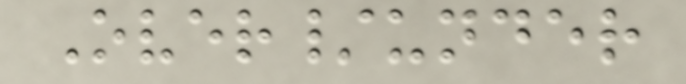Over/under
